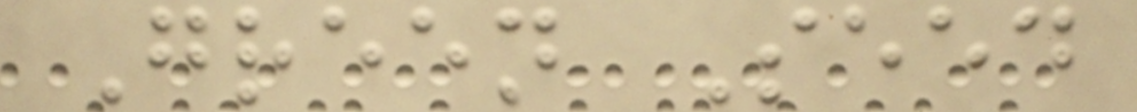Green Seed
